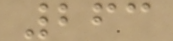263
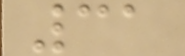31
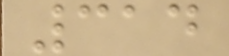314
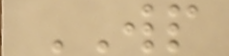WP
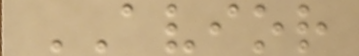AVIOR
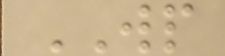WP
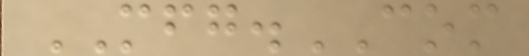MFG.COM
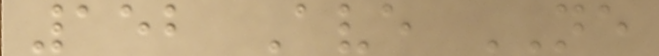152 Ave NE
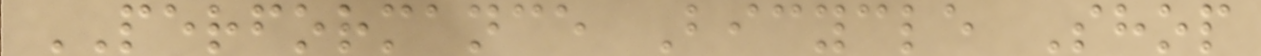PERFORMANCE Bicycle Shop
